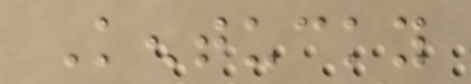Kentucky
